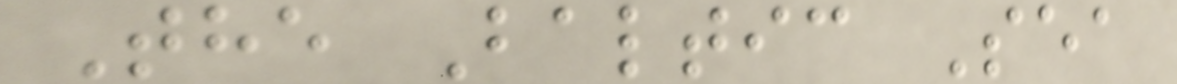The Baltic Sea
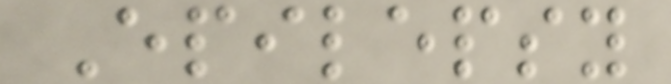Epilepsy
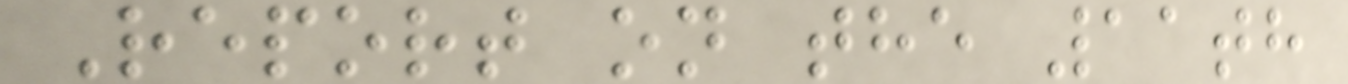Report on the 11th
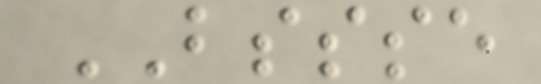BSSSE
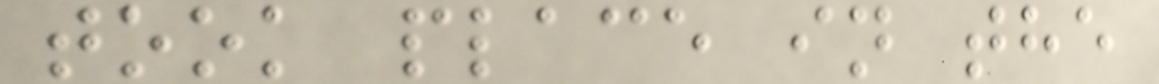took place in the
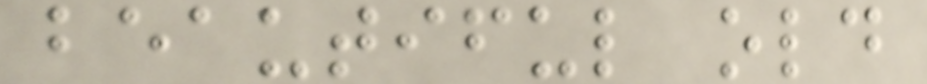beautiful old
